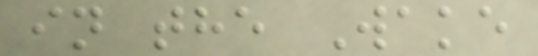in the Wake
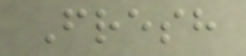Fresh
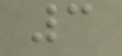3
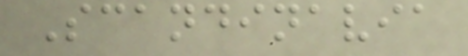Scandinavia
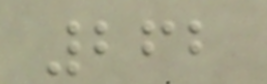262
